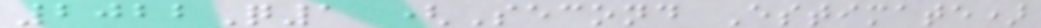2022Q1 (Second Estimate)
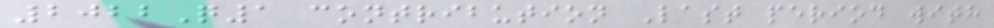2022Q1 contribution Last period with
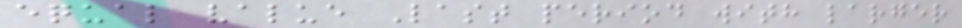equal value Last period with larger
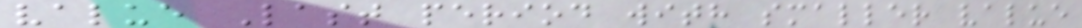value Last period with smaller value
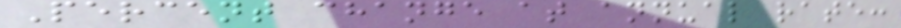Percent change at annual rate:
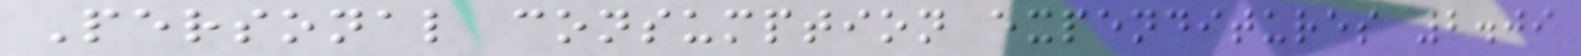Personal consumption expenditures 2.09
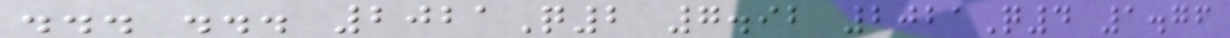... ... 2021Q2 7.92 2021Q4 1.76
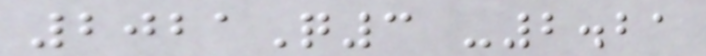2021Q3 -2.21
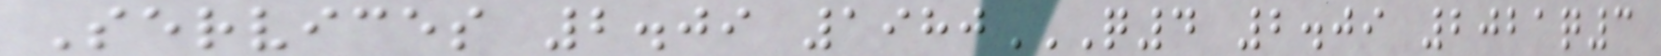Services 2.09 1980Q4 2.09 2021Q3
